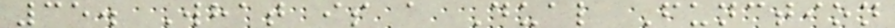35. What is a Dual Function
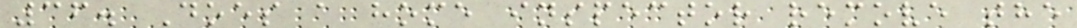36. Does a home inspector remove the
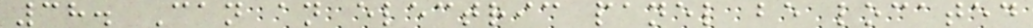38. Can an electric panel be located
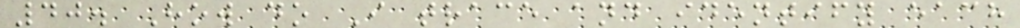40. How do I trace and identify each
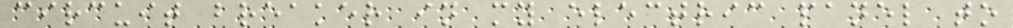circuit breaker in my electric panel to
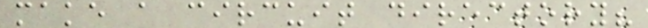make a circuit directory?
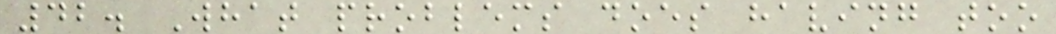42. What problems does having too
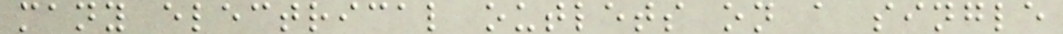many electrical outlets on a single
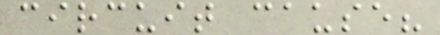circuit cause?
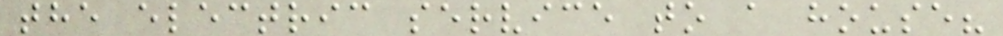the electric service to a house?
